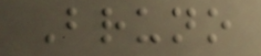Bruno
